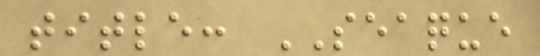title: SEAQUE
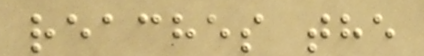reaches the
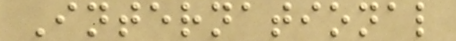International
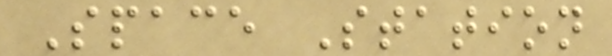Space Station
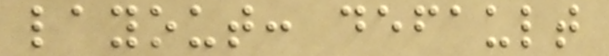layout: default
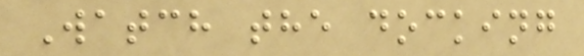Watch the docking
